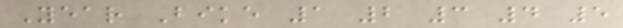Year Bike 1 2 3 4 5
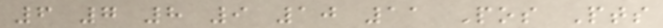6 7 8 9 10 11 Pos Pts
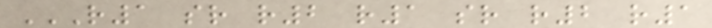R1 SR R2 R1 SR R2 R1
